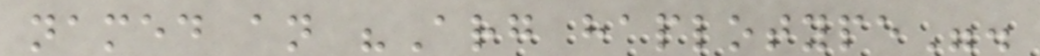named an "Arg haplotype".
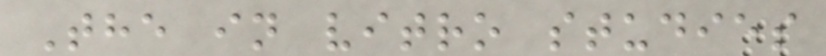The in vitro studies
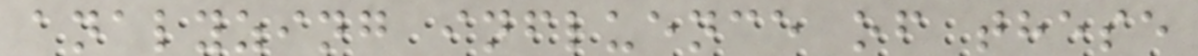analyzing influence of these
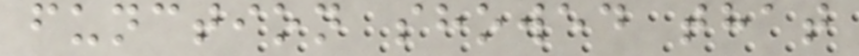function showed that
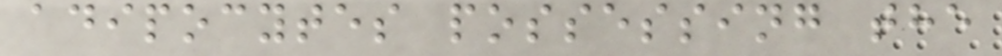adipocytes possessing the
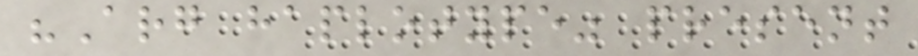"Arg haplotype" present
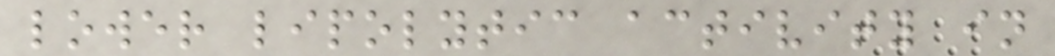lower lipolytic activity in
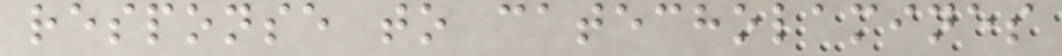response to catecholamines
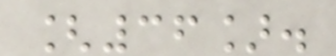[36].
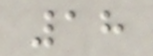18
